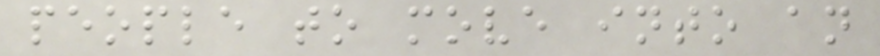people to move into an
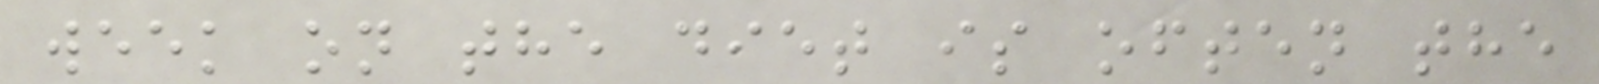week on the diet is often the
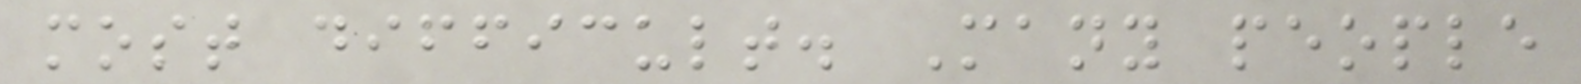most difficult. Many people
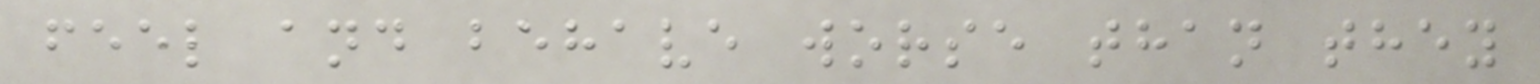feel and behave worse than they
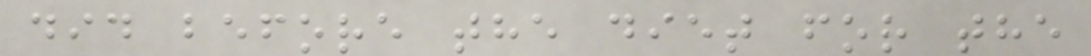did before the diet for the
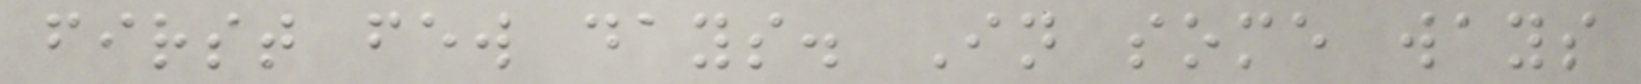first few days. In some ways
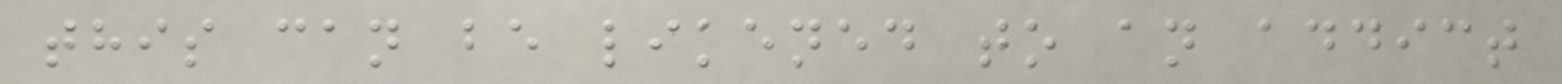this can be likened to an addict
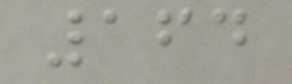164
